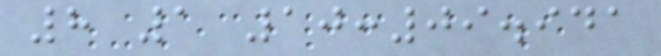8 1 10:09.941
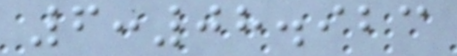6:08.923
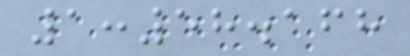1:58.168
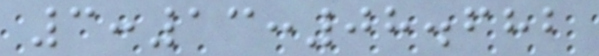3:13:08.682
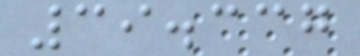39.337
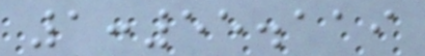1:55.119
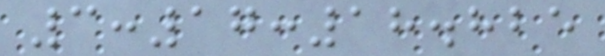3:17:18.825
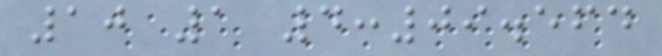10 1 4:09.564
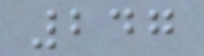247
